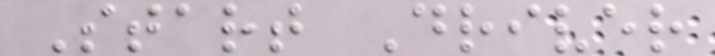Start Driver
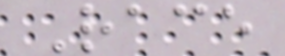Race
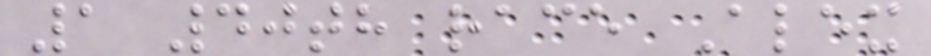1 40th race Alex
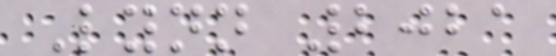Lynn 2021
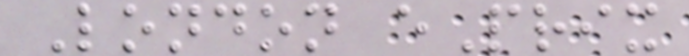London ePrix
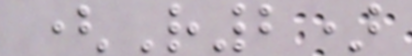(R2)
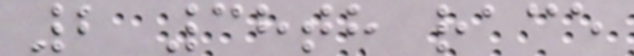2 38th race
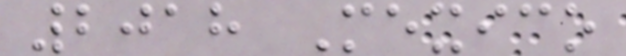2018 Mexico
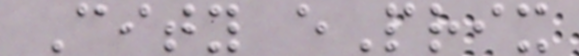City ePrix
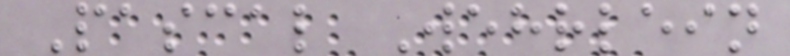Pascal Wehrlein
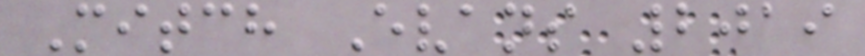Mitch Evans 2019
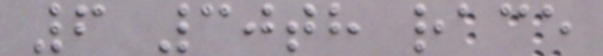6 30th race
